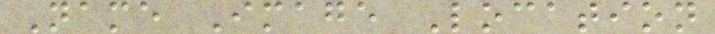Name Image Location
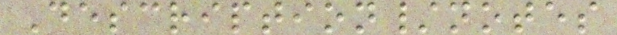Description/notes
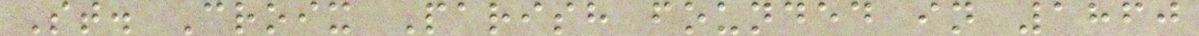St. Croix Parish founded in 1860
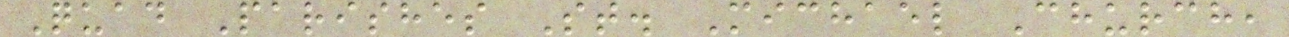Quad Parishes St. Michael Church,
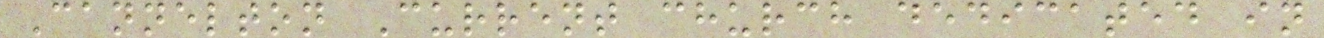Cannelton Current church dedicated in
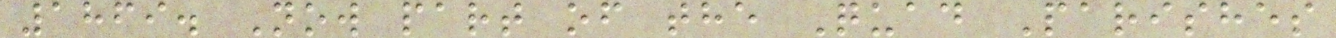1869. Now part of the Quad Parishes
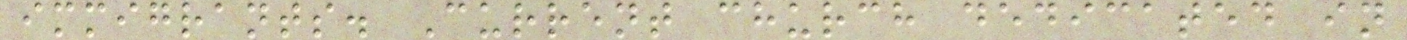immigrants. Current church dedicated in
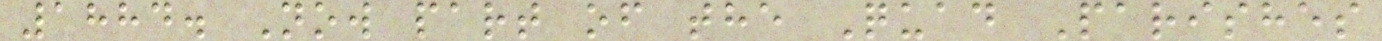1884. Now part of the Quad Parishes
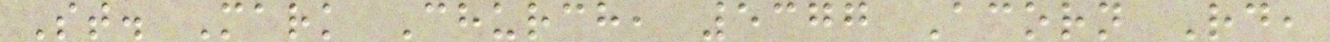St. Mark Church, 5377 Acorn Rd,
